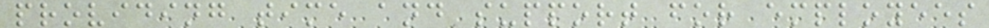providing time and support for employees
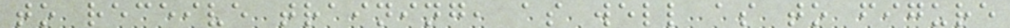to receive training, as well as to figure
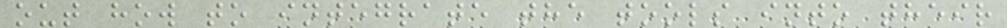out how to integrate the tools into their
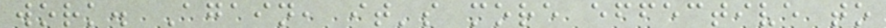work. Again, it's more effective to
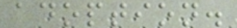adoption.
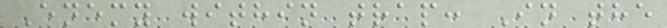Enemy within trap: In the
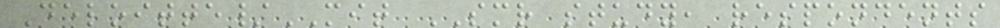Deloitte/MIT SMR study, respondents
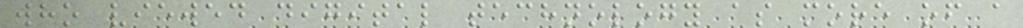who viewed digital technology as more of a
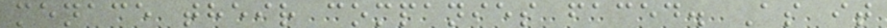menace their companies faced. As it
